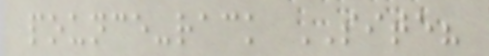pounce-rack SITE?
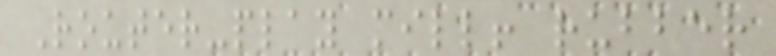Router-play mill! rubber
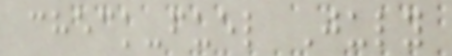check-fuel July
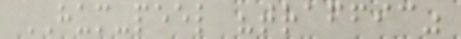HUM-peel "traffic"
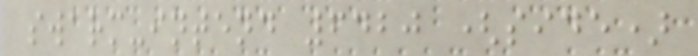swarm-intend 6420 (side)
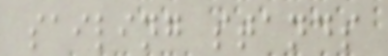sailing stands
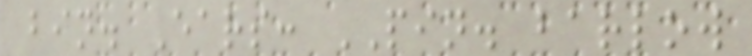bin. Ears: PIN. barlow
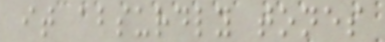it absurdly tones
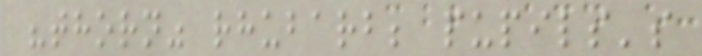"thorn" rhubarb; pupils's
